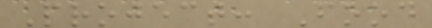Project: Food
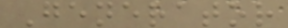Generator
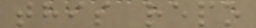this repo
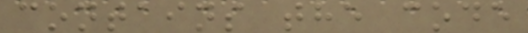contains the code
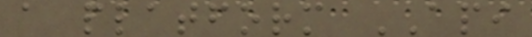a platform API
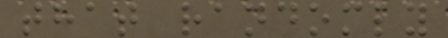that randomly
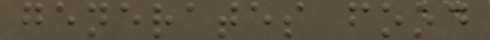generates food
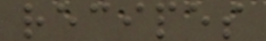recipes
